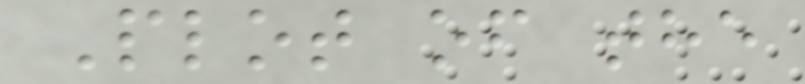Plot of the
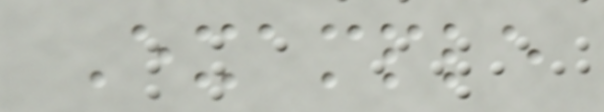Example
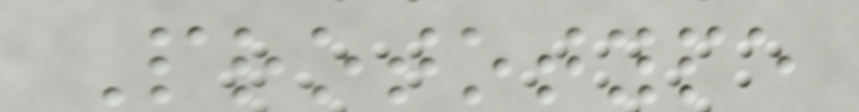Prototype
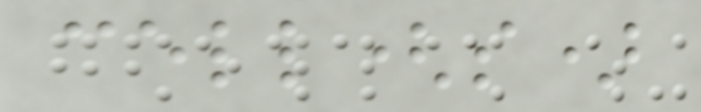cell(s)
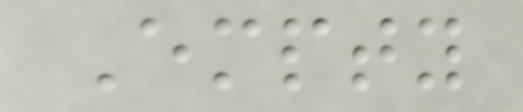Empty
